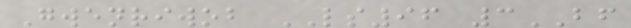Gwenriwob LS96 3BF
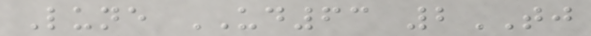Lune UD63 2TJ
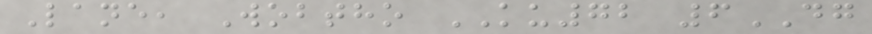Lane, Wobtho KU72 6DG
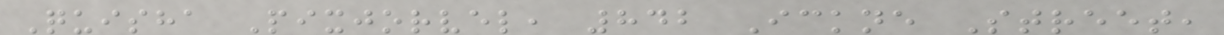Quisha Pixjorvel, 842 Ickne Street,
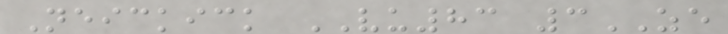Neickick VU83 3ZE
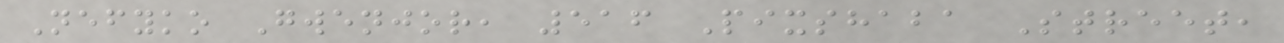Nefyko Gwenjor, 516 Pixshaba Street,
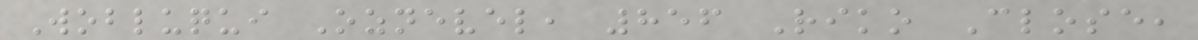Wobluqui Oznevel, 856 Riko Close,
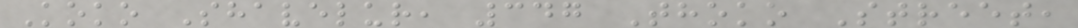Koko Shavelur, 347 Thoko Street,
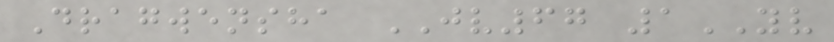Dragwensha JV67 1YV
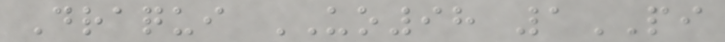Draqui UO98 1PI
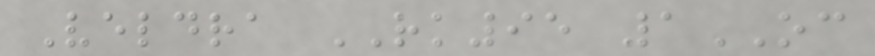Veldra RK95 1OC
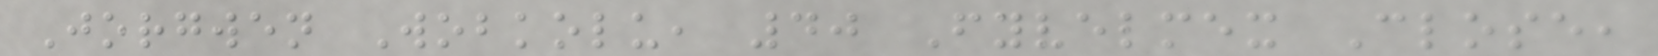Jorgwen Wobkolu, 40 Fyvelmex Close,
